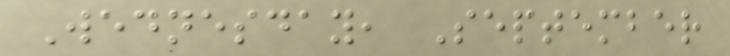Wednesday, September
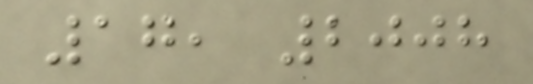17, 2008
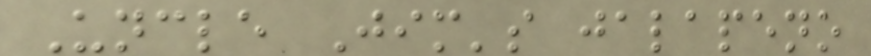Uncle Jim's jalapeno
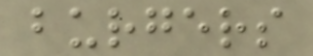burgers
